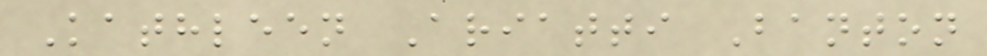Kathleen Ariatti Banton
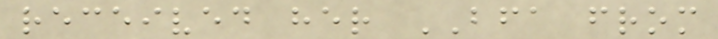received her BFA from
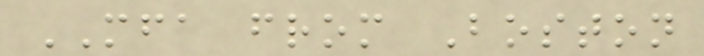MFA from Boston
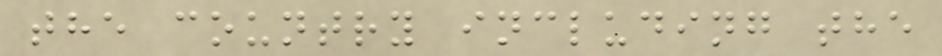the country including the
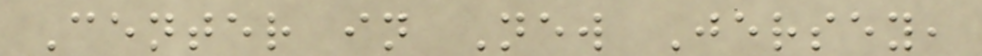Center in New Jersey,
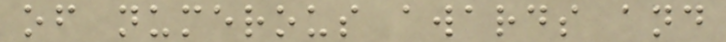of numerous awards and
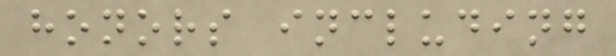honors including
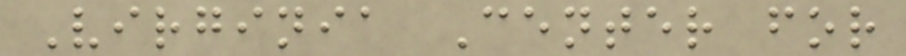Virginia Center for
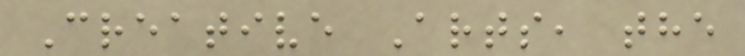Creative Arts, the
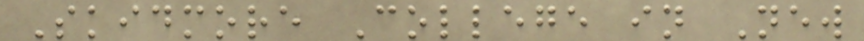Skidmore College in New
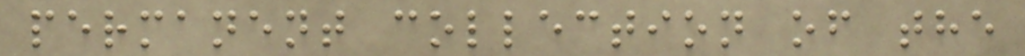permanent collection of the
